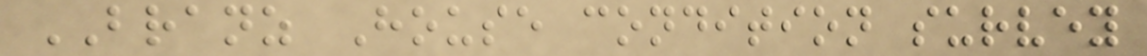BRANZ House condition survey
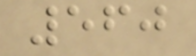560
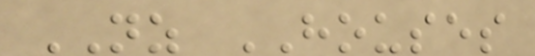NZ HOUSES
